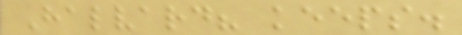Halvard? keeps.
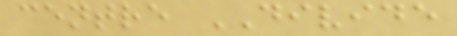centre DIVIDE
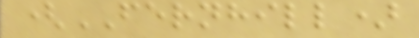(FERNHILL)
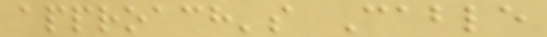approach's Cable
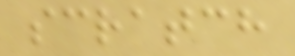scratch
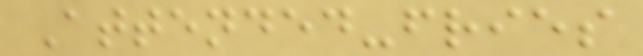Attended-fries
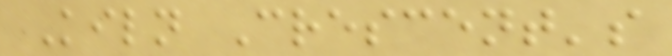Kiln Crescent's
